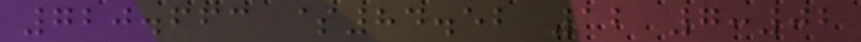720.663 $84.52 12 7:02
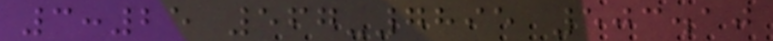3:25 567-7895 503.10
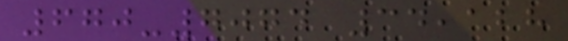670-7074 34,128
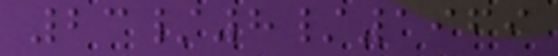23/8/1969
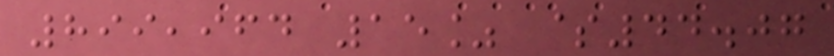899,964 15% $44.07
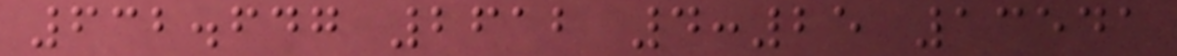632.647 2612 4:25 13541
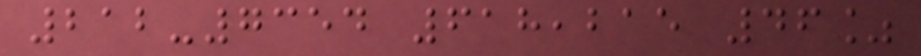212-7354 618,215 46%
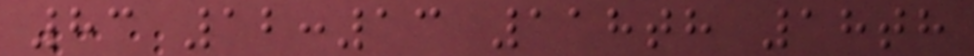83 12:13 118th 18th
